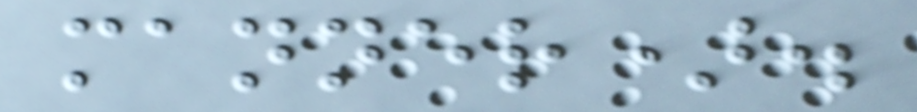manner).
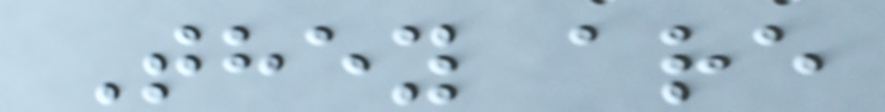They are
